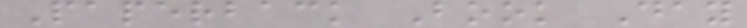Paperback Book Day
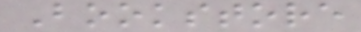Bookstore
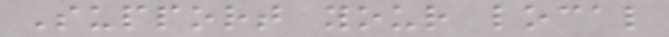Support your local
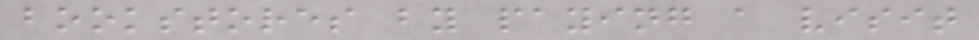bookstores by paying a visit
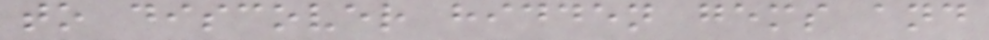to discover hidden gems and
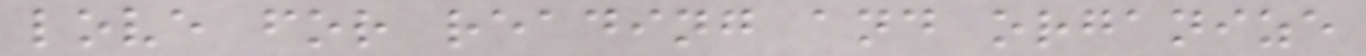love for reading and organize
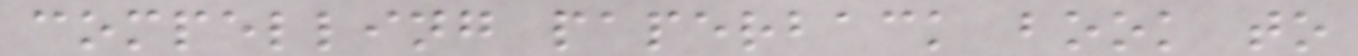compelling paperback book to
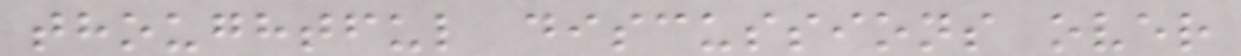thoughtful discussions over
